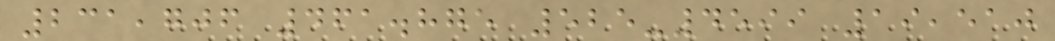231,706 461.875 525-4599 19,510
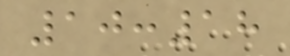10:18
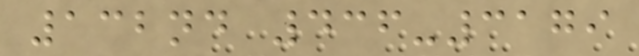132nd 436-3179
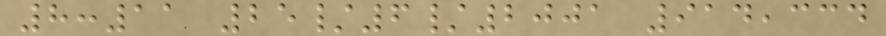8:11 25/6/2001 914,334
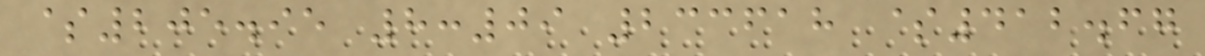$205.95 8:09 233618 $412.67
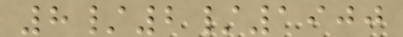8/2/1900
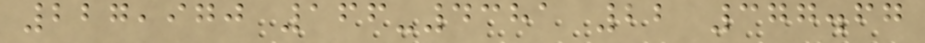227,970 166-4381 22 377.67
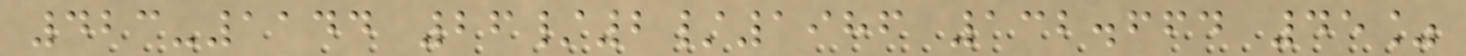423-1144 26/2/1986 132.664 45%
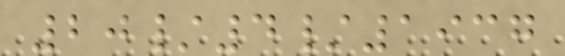20/4/1937
